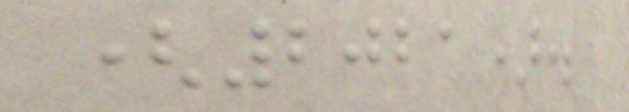(2021).
